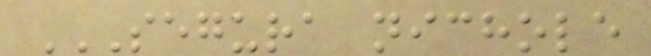SEGURA NICHOLE
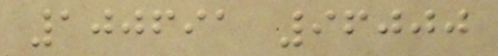100691 96000
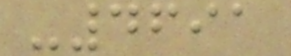-4691
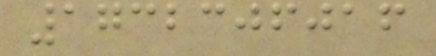1732306016
